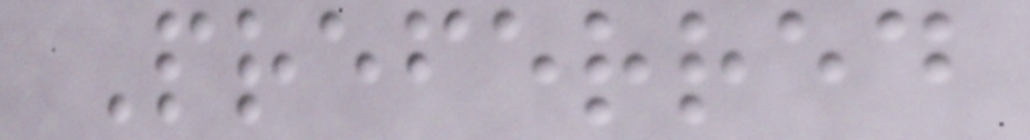Preferred
